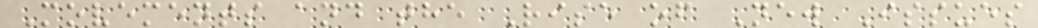Movements and the Rise of New Issues
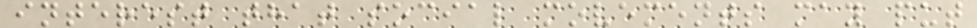interest that social movements may put
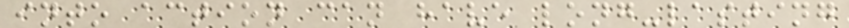into action can have long-lasting
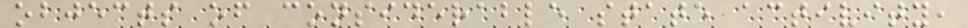objects of considerable state activity,
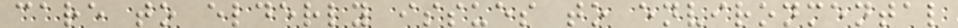care to elderly issues to environmental
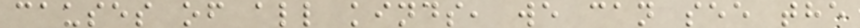causes of all kinds, we can see the
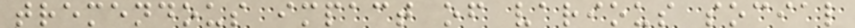tremendous impact of various social
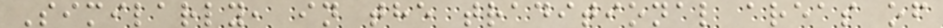Similarly, in the traditional areas of
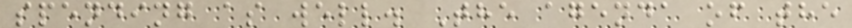spending as well. The agenda of the
